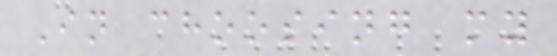In choosing my
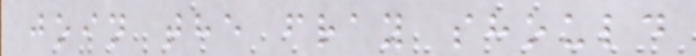join the fray should
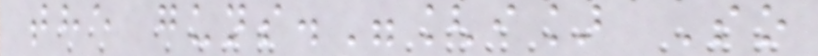the guns."[i] So
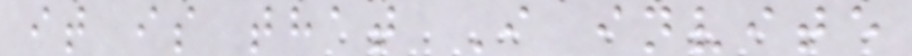it is that I invite
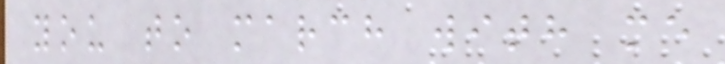you to march with me
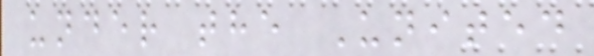under the United
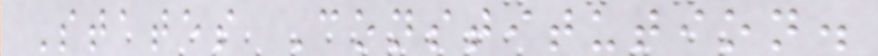States Constitution.
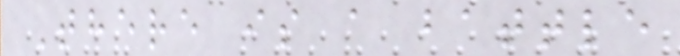There is a battle
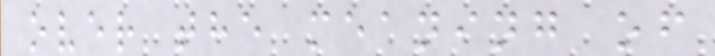over the meaning of
